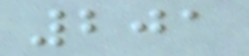201
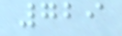729
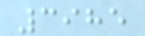3985
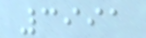3991
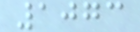1073
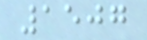1507
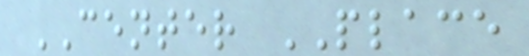CENTER PLACE
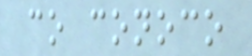co conoco
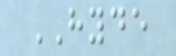HYDE
